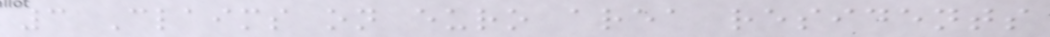3 Claims on euro area residents
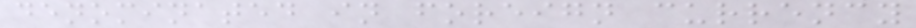denominated in foreign currency
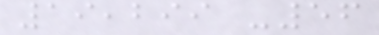19,299 -56
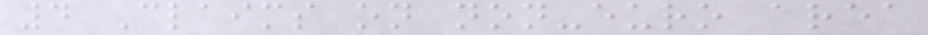4 Claims on non-euro area
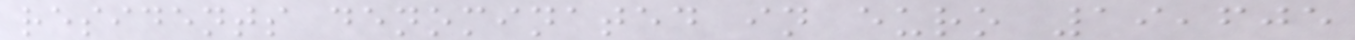residents denominated in euro 19,605
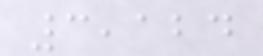3,124
